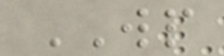WP
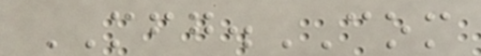MFG.COM
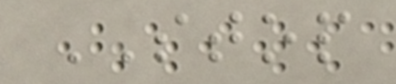STOP
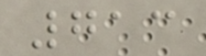713
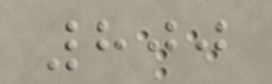800
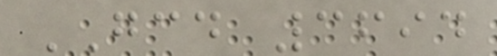GCD 3694
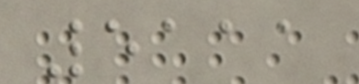5111
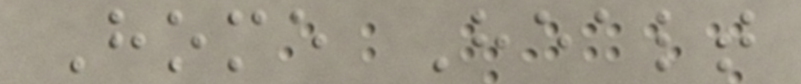Home Healt
